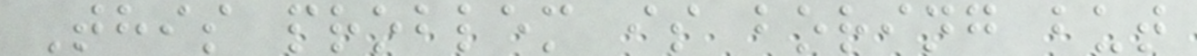This problem is boring but
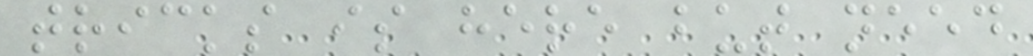tricks is here but need
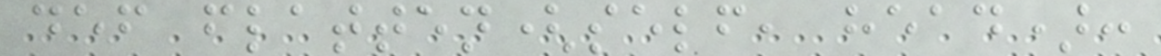def flatten(self, head):
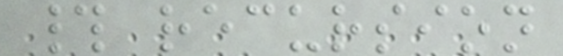# recursion
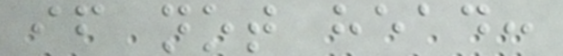if not head:
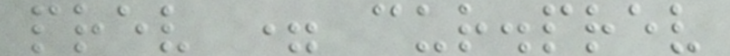prev = cur.prev
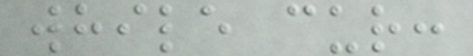while cur:
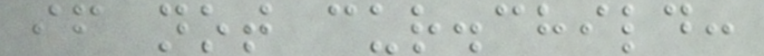if not cur.child:
